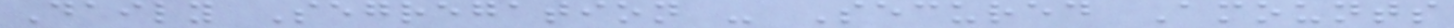Daily Segregation - Secured Amounts
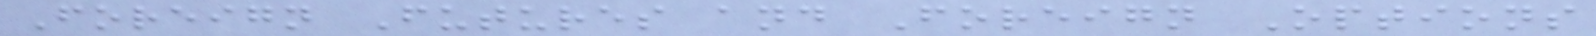Foreign Futures and Foreign Options
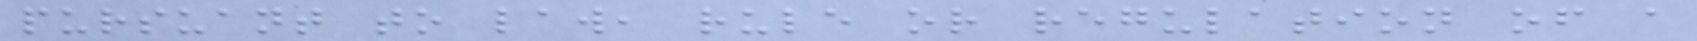pursuant to law, rule or regulation of a
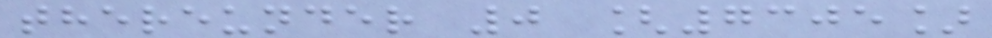thereunder 0 [7305]
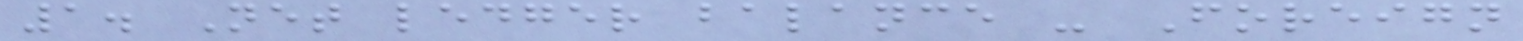1. Net ledger balance - Foreign
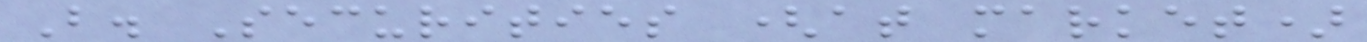B. Securities (at market)
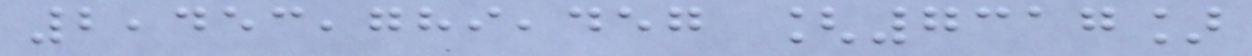2,453,789,457 [7317]
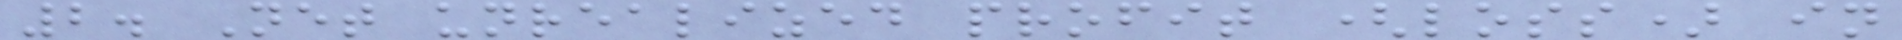2. Net unrealized profit (loss) in
